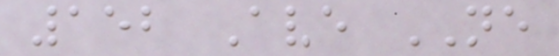152 Ave NE
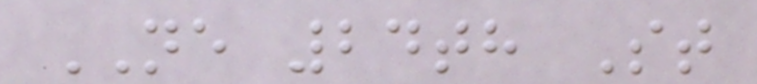NE 24th St
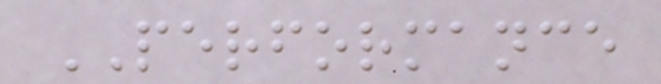PERFORMANCE
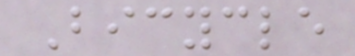Bicycle
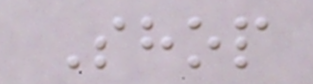Shop
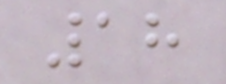18
